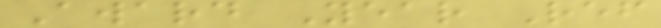Award Year Ref
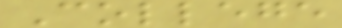College
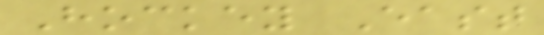Hockey East
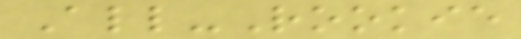All-Rookie
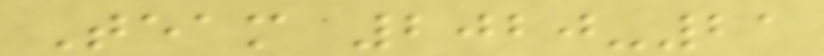Team 2020-21
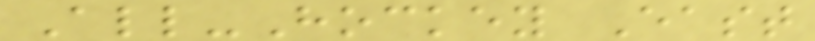All-Hockey East
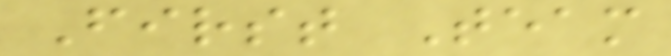First Team
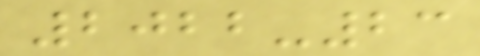2022-23
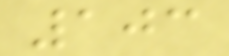103
